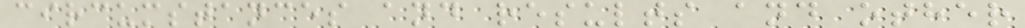circumstances and results and other
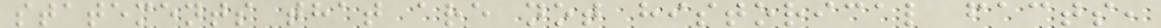statements that are not historical facts,
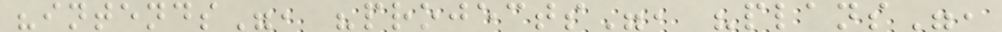"intends", "projects", "plans",
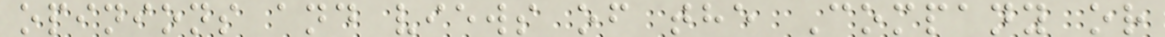opinions and views of the Company or
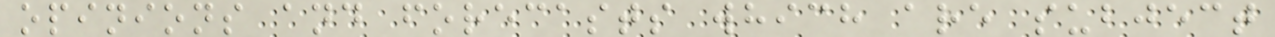opinions and forecasts which are subject
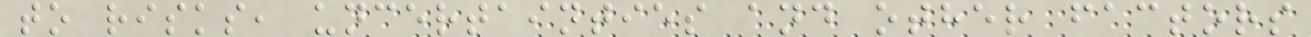to risks, uncertainties and other factors
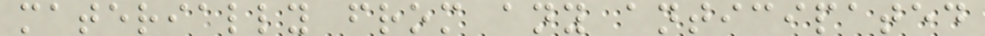materially from any anticipated
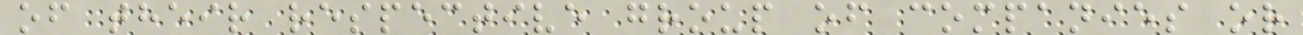of their respective group of companies or
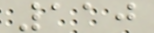110
